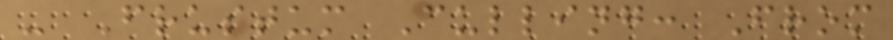- Frustum Culling: From
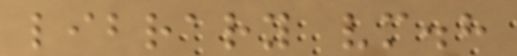library vm.h
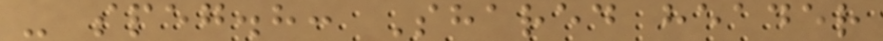- speg.h: Shared header
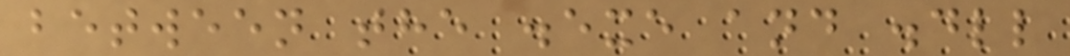between the .exe and .dll
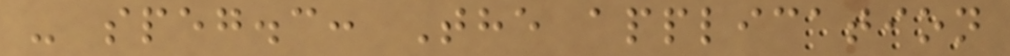- speg.c: The application
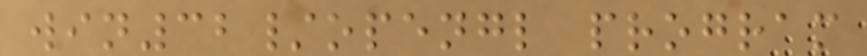win32/opengl program
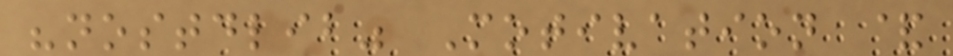"nostdlib" Motivation &
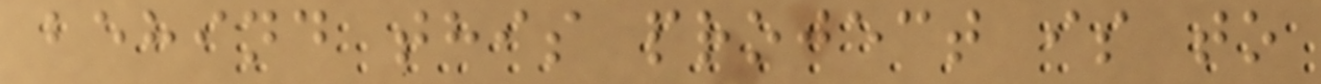behind this project is to
